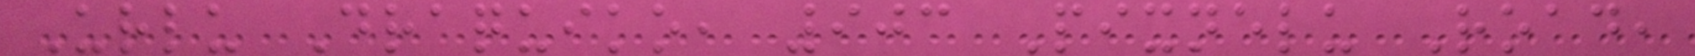Urlu Draquiko, 903 Pixnelu Road,
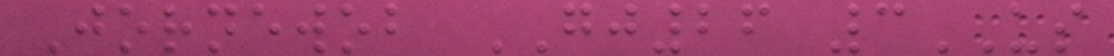Jornewob GJ26 3US
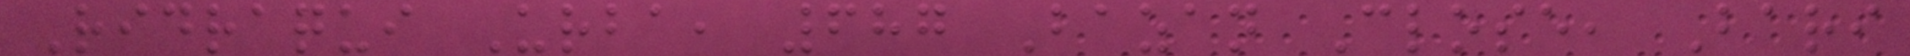Ridraqui Urba, 687 Bazan Close, Bari
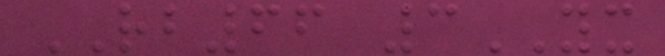RB66 3YX
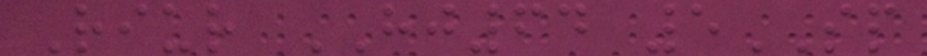Riur HJ64 5SP
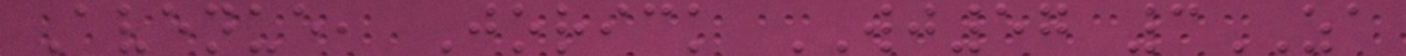Avenue, Jorick WJ57 3ZA
